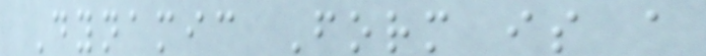Dynamic Form is a
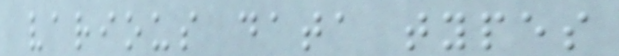various data types
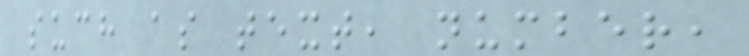such as text, number,
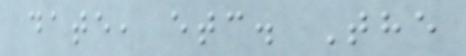date, etc. The
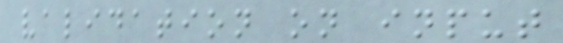validation on input
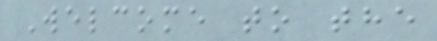Welcome to the
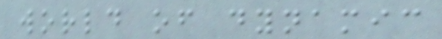world of dynamic
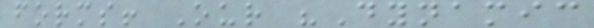forms! Our "Dynamic
